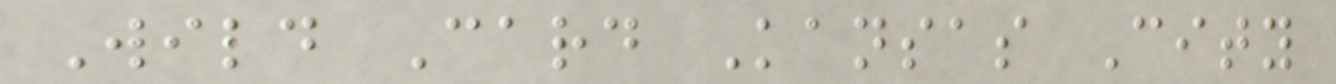Wild Card Kansas City
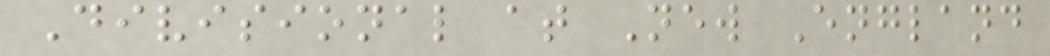Divisional at New England
